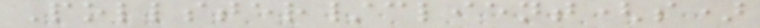Pollster/client(s)
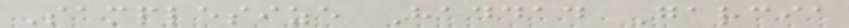Samplesize Haddad Garcia
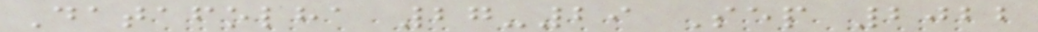Datafolha 27-29 Sep 2022
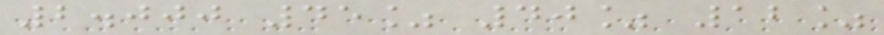2.000 45% 40% 12%
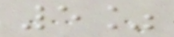5%
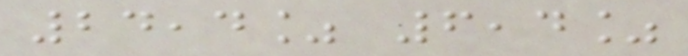24,4% 6,4%
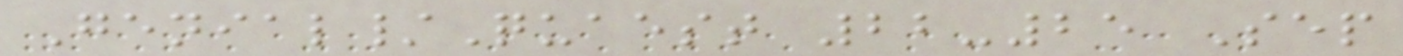Genial/Quaest 22-25 Sep
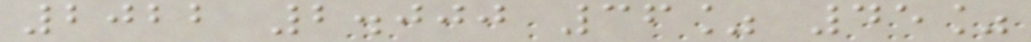2022 2.000 36% 45%
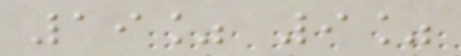19% 9%
